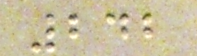242
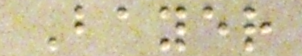Bayer
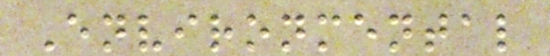Environmental
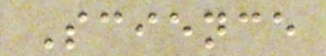Science
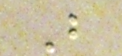B
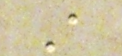A
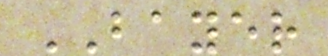BAYER
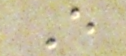E
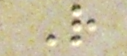R
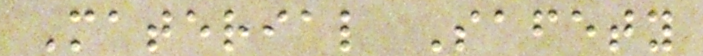Material Safety
